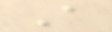A
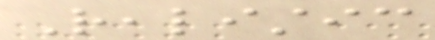Realistic
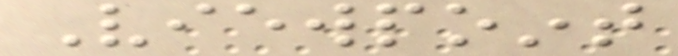Viewpoint
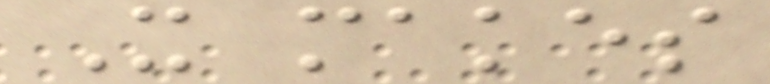It makes
